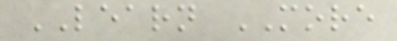LEARN MORE
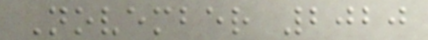November 2020
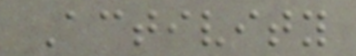Activity
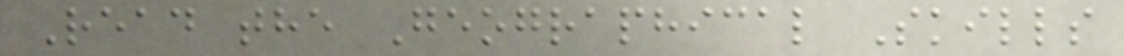Read the Geographical Skills
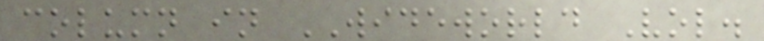column in WIDEWORLD Vol.
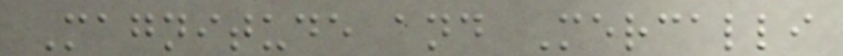Magnitude and Mercalli
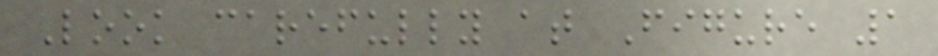Look carefully at Figure 1
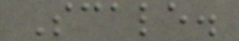Scale.
